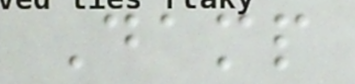Damp
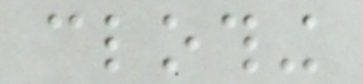clothing
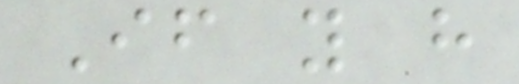If you have
